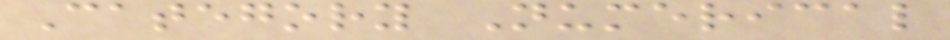Category Numerical
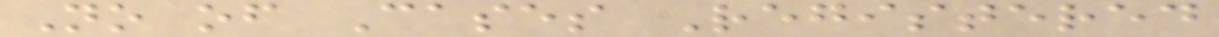No of Cases Registered
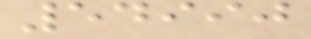54990
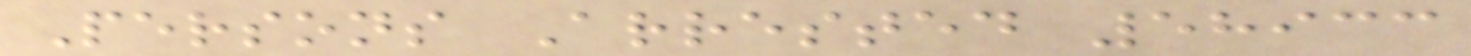Persons Arrested 58933
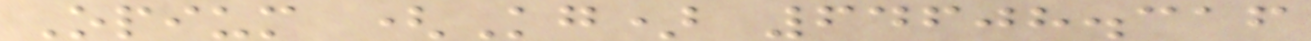Opium (Kg) 64608.316
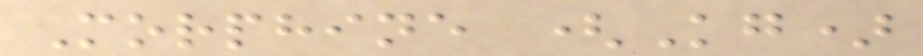Morphine (Kg)
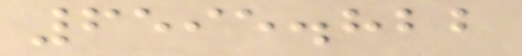6595.822
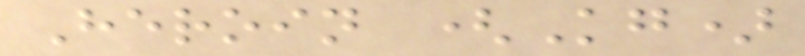Heroin (Kg)
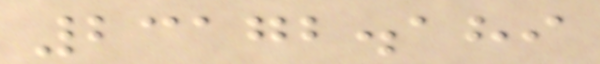23172.189
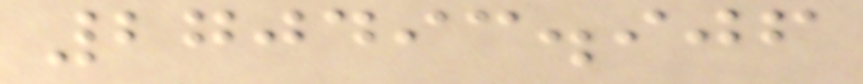270493.906
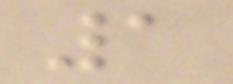1
